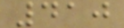410
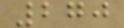270
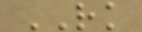RK
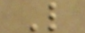L
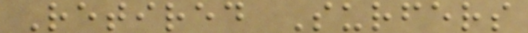Retired Surfers
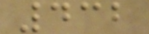432
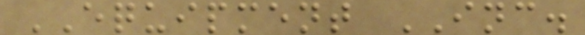EQUIPMENT INC.
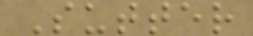Sutter
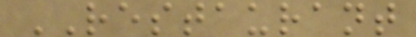RESTAURANT
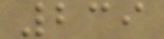239
